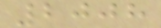2008
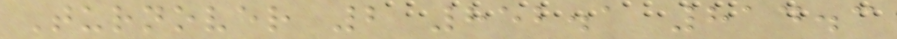Turnover 2 852.1 814.3
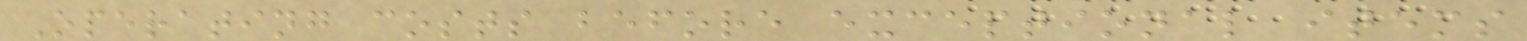Operating costs before exceptional items
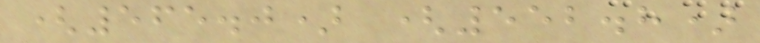(565.0) (552.8)
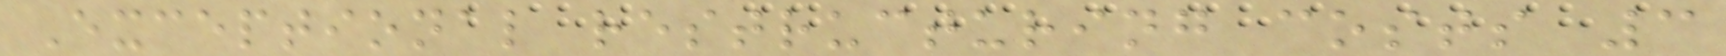Exceptional restructuring costs 3
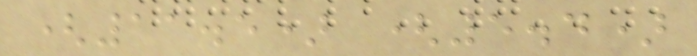(11.5) (5.4)
